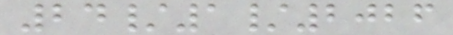24/1/2026
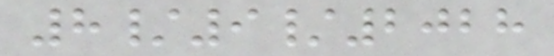8/9/2028
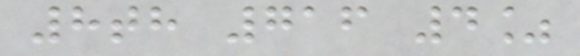8th 716 4%
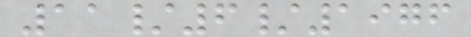11/6/1976
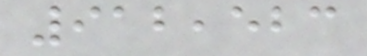912,523
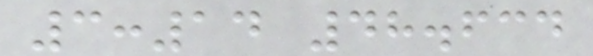3:14 48.634
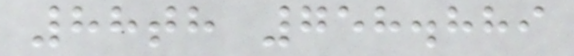88th 758.889
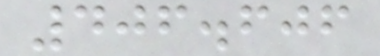406.606
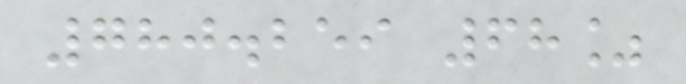780.259 68%
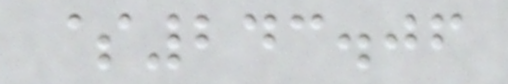$243.06
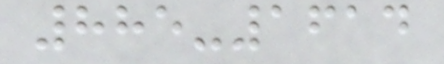885-1614
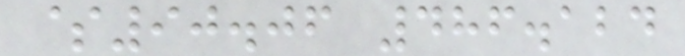$90.06 486.124
